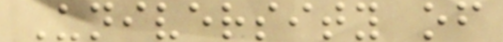University of
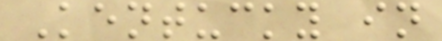Kentucky in
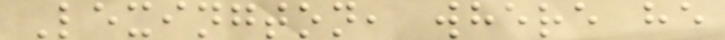Lexington, where he
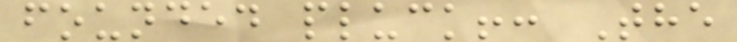founded pluck!: The
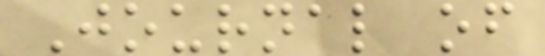Journal of
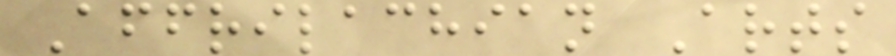Affrilachian Arts
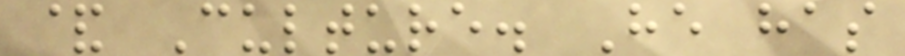& Culture. He has
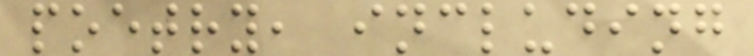poetry, including
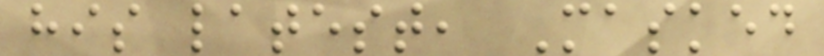his latest, Masked
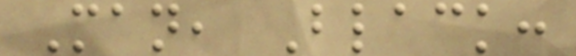Man, Black:
